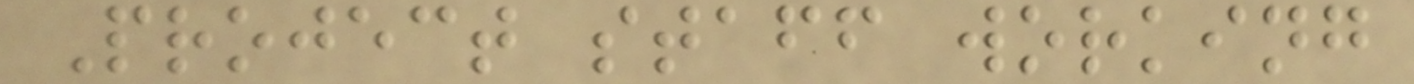Project staff working
